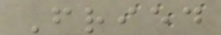Fried
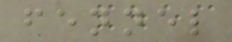fennel
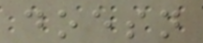doesn
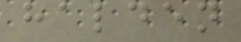halden
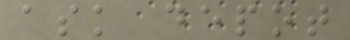ask depot
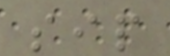sip
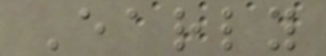Early
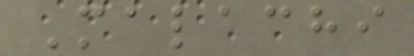Malachi
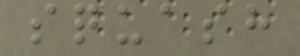squash
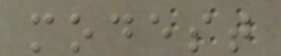modest
